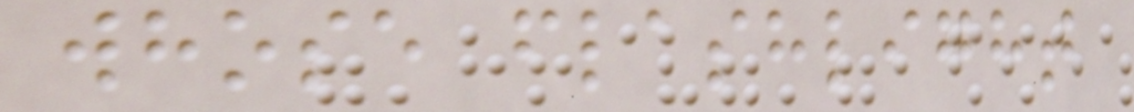whose flashlight
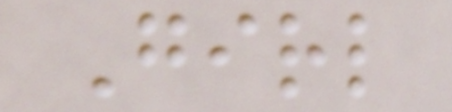Girl
